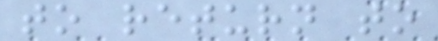to return to
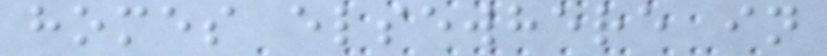homes elsewhere in
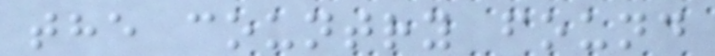the country found
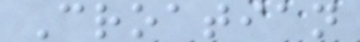Croatian
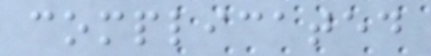complicated
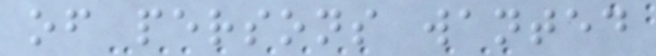of persons wanted
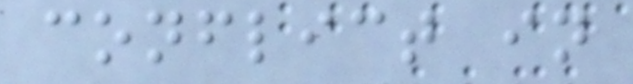conflict in
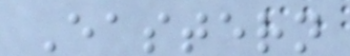Eastern
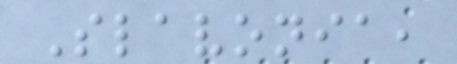Slavonia,
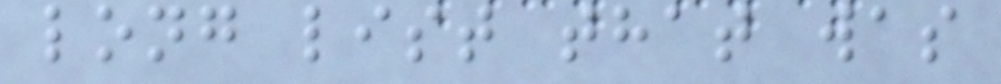long list that was
